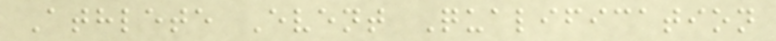Athlete Event Qualification
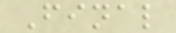Final
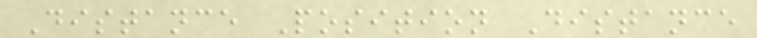Distance Position Distance
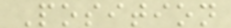Position
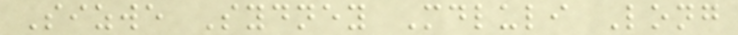Sizwe Sydney Mdluli Long
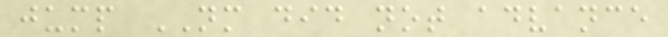jump NM did not advance
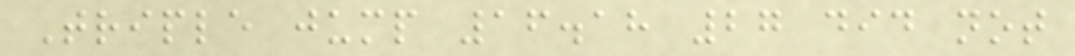Triple jump 16.18 27 did not
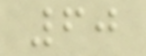60
